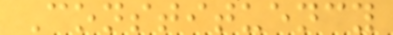Constituency
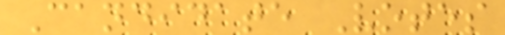Candidate Votes
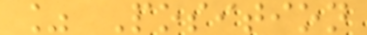% Position
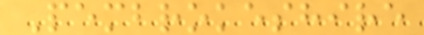Pembrokeshire
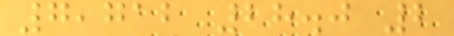7,712 28.0 2
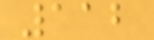112
